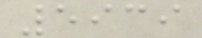5939
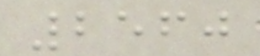2560
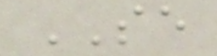SE
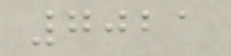7021
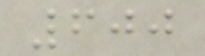600
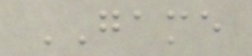GAME
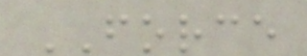FORCE
